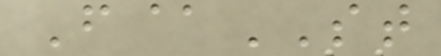F@ST
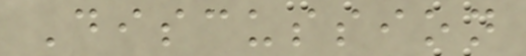Discussion
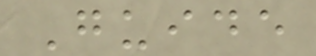Guide
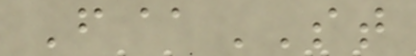F@ST
